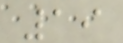19
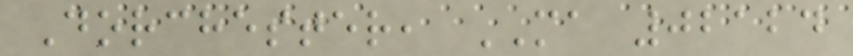Dorchester, MA 02124
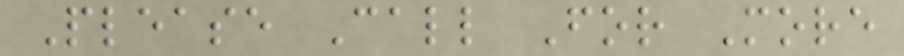Please Call For More
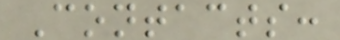Contacts:
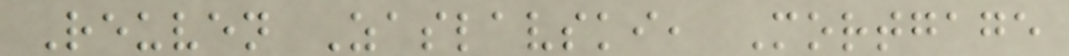Reuven Zaslavski, Mortgage
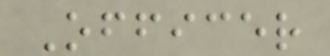Officer
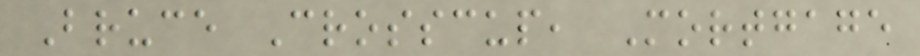Bruce Crosscup, Mortgage
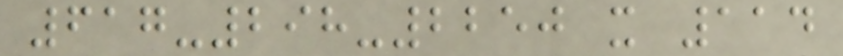617-298-2250 x 114
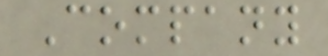Company
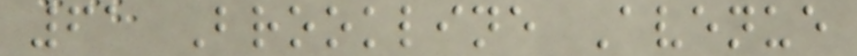61 Brookline Avenue
